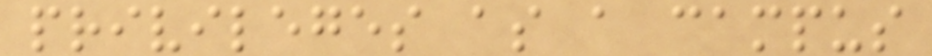privileges as a campus
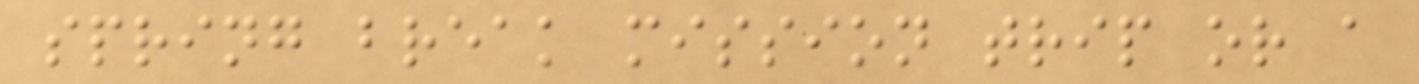spring break mission trip or a
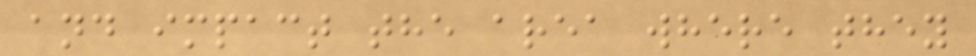and impact the area where they
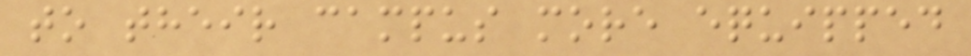to their campus more equipped
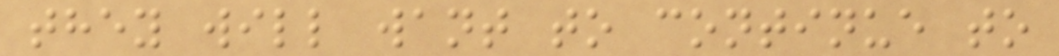they will want to continue to
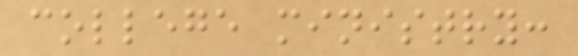college ministry:
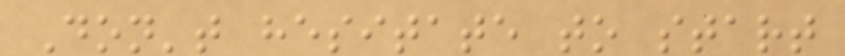Don't hesitate to start
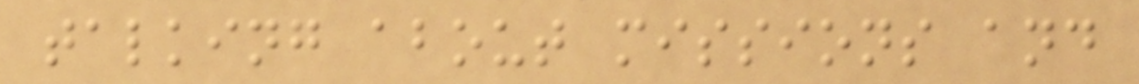talking about missions and
